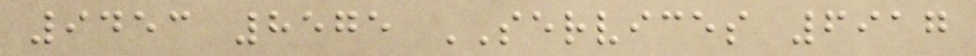9453 8575 SERVICES 6917
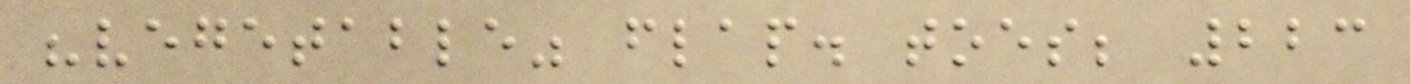"vegetable" flap. toes; 223
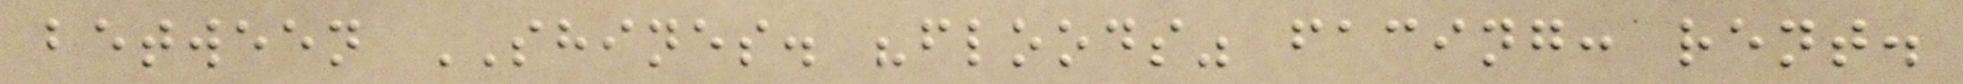between SHINES. "floods" facing: rent.
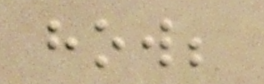how;
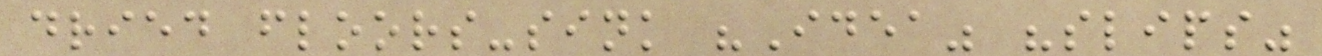dried floors-sink "Idea" "slips"
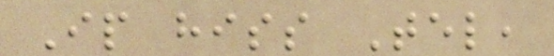Ip hiss Tel,
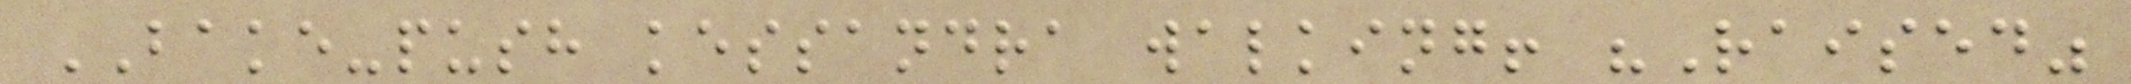BAKE-push kessandra walking! "Raised"
